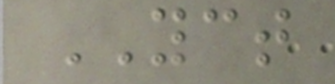YCT
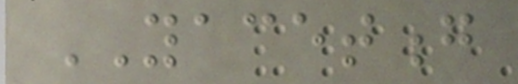YACETONG
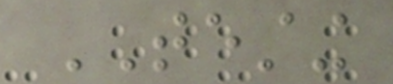TESTING
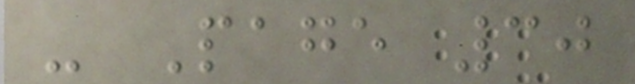- Page 30
